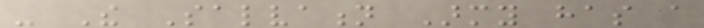- The Salvation Army has a
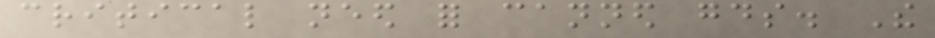critical need for canned goods. The
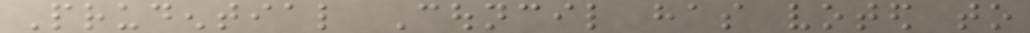Prudential Council has voted to
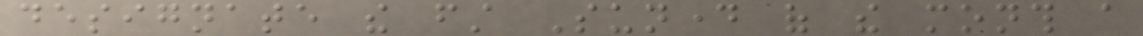designate the first Sunday of the month a
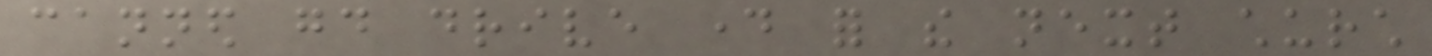canned good drive day for the next church
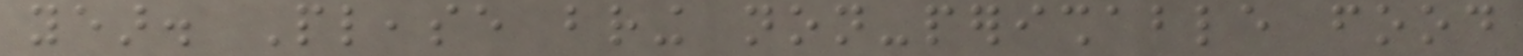year. Please bring non-perishable food
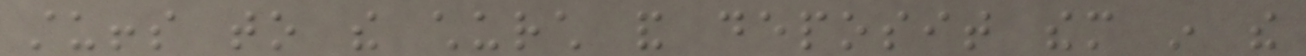stuffs to the church and deposit them in the
